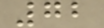72
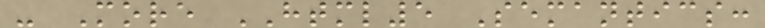- More HTML5 Semantics:
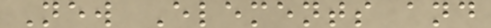New Elements and
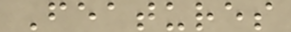Features
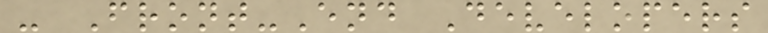- Front-End Developers
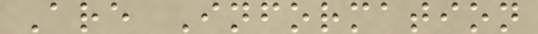Are Information
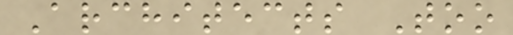Architects Too
